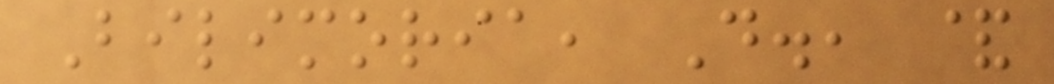Bilimoria, D., &
